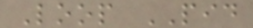Loop PID
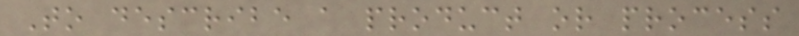To describe a product or process
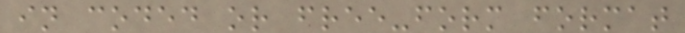in coded or free-form format
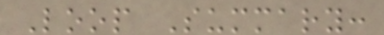Loop Summary:
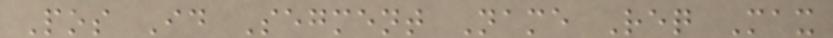Pos Id Segment Name Req Max
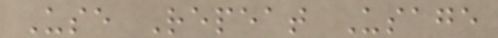Use Repeat Usage
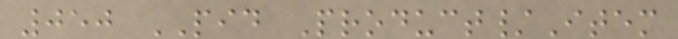050 PID Product/Item
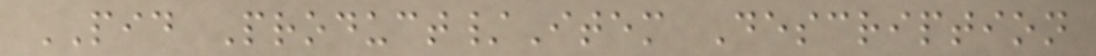PID Product/Item Description
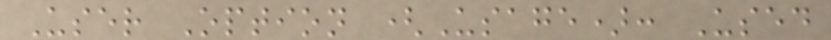User Option (Usage): Used
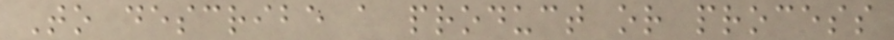To describe a product or process
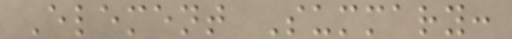Element Summary:
